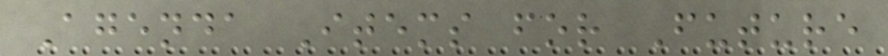Agenda Items for Future
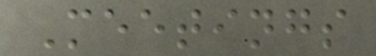Meetings
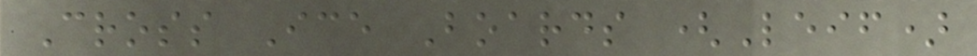Cross Ice Boards (Leif)
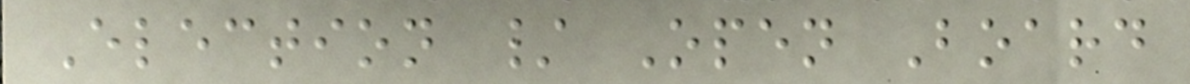Election / Open Board
